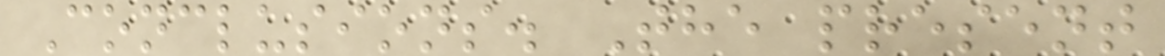Conclusions. The present
